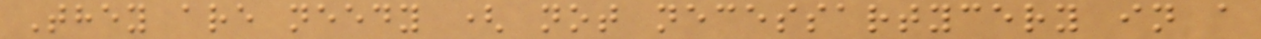They are needy ( not necessartycery in a
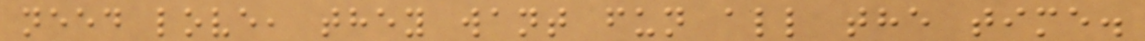need love, they want fun all the time.
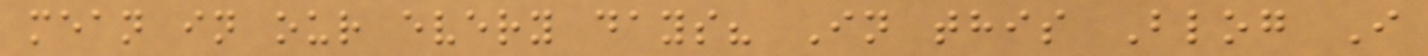mean in our every days? In this Blog I
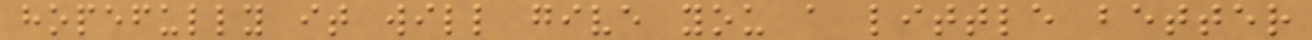hopefully it will give you a little better
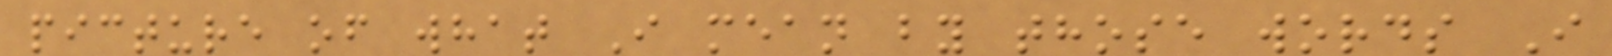picture of what I mean by those words I
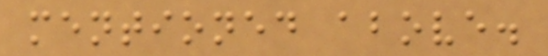mentioned above.
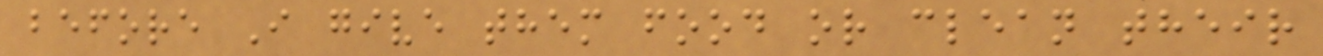before I give them food or clean their
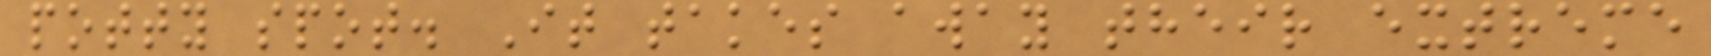potty spot. It takes away their extreme
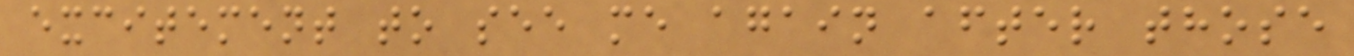excitement to see me again after those
